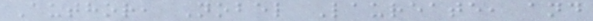Author, Nobel Laureate, and
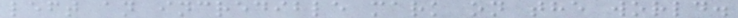left an incredible mark on the world.
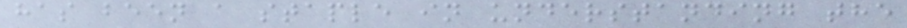has been a staple in understanding the
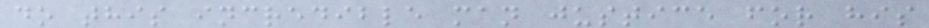do this incredible man justice for his
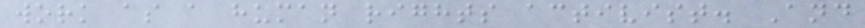work as a human rights activist. And
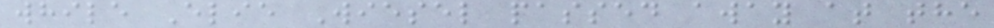while Elie Wiesel passed away at the
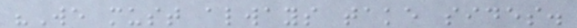"We must always take sides.
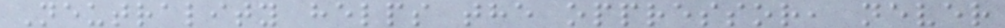Neutrality helps the oppressor, never
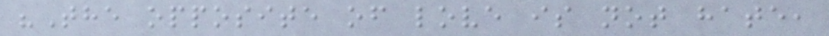"The opposite of love is not hate,
